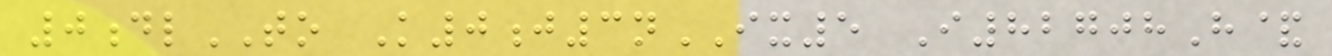0dlTO K0j3nIX5 I82708H&
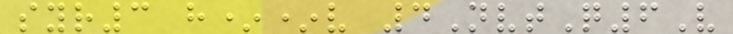syr3 h**v 4NvtQ6V
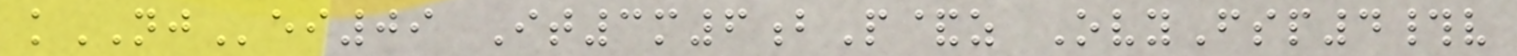kNJei09 It3m6bP&z OvyFsp4#v
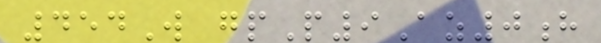454W gpP9Az0h
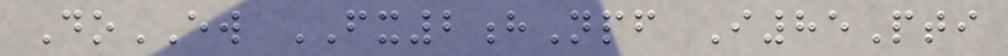DoEW FX2hNpf I85Pti
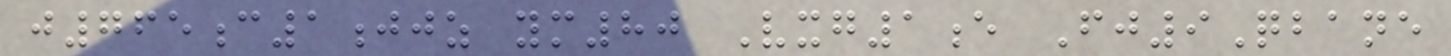j765c1jjz ym80 Vxg1e Fj9Qbane
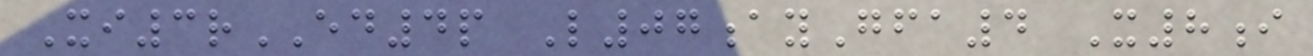Xi3rED4p L07ayGfa4 X8i
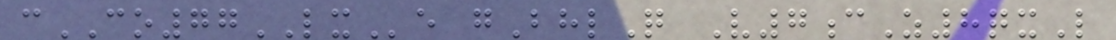cCO77LXe gBhlQ V7cZ8qxL
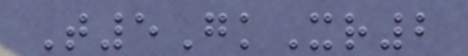T5GkXr2
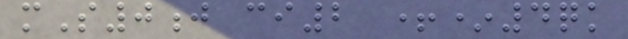mS0j ci2 +*4qk
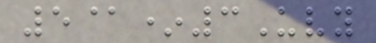5@*3Uvy
